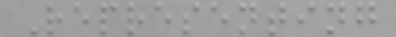Representing
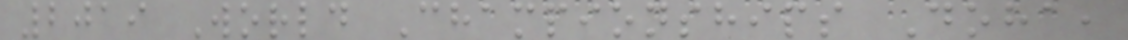2019 World Championships Doha,
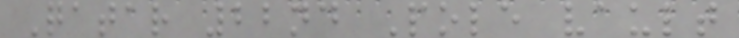Qatar 22nd Pole vault
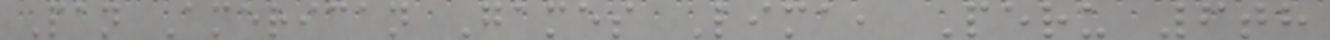Pan American Games Lima, Peru 6th
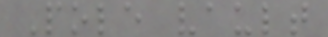Pole vault
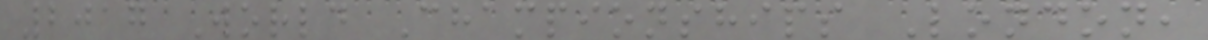2017 World Championships London,
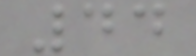44
